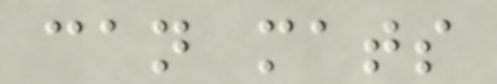can mats
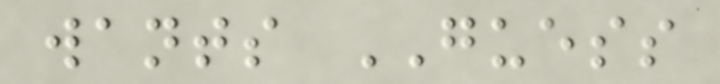wants GUESS
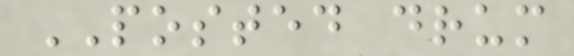POSTED drum
